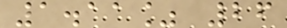1.11% 26
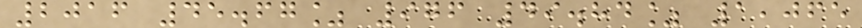2016 45.67% 976 49.84% 1,065
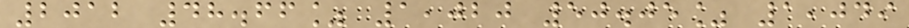2012 48.66% 1,020 50.05% 1,049
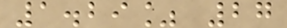1.29% 27
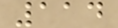114
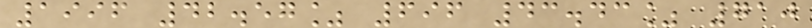1996 42.57% 696 43.43% 710
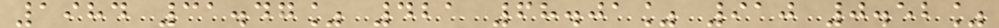1984 31.47% 421 68.01% 910 0.52%
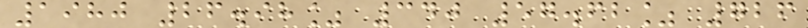1980 26.98% 340 57.62% 726
